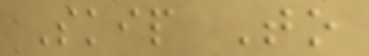Skip To
